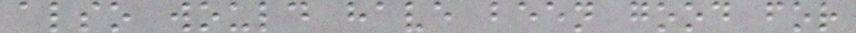also would have been good for
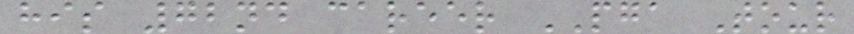his 72nd career PGA Tour
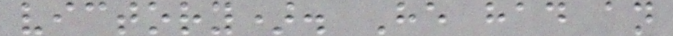victory). He had an
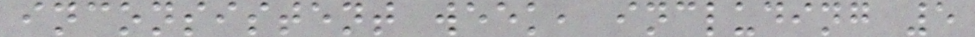inconsistent week, including 5
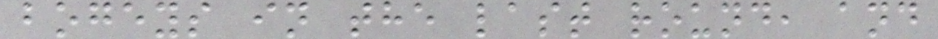bogeys in the last round, and
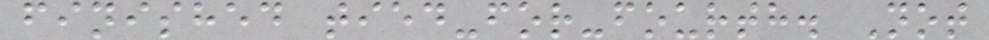finished tied-for-fourth. Not
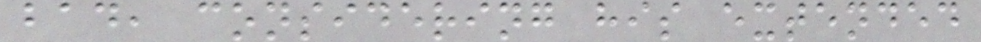bad, considering his extended
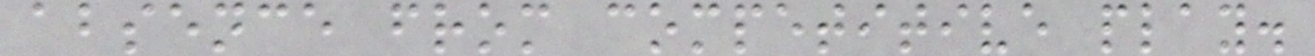absence from competitive play.
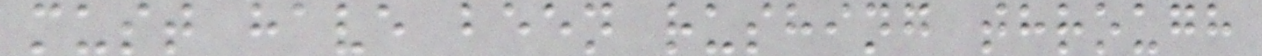must have been rushing through
